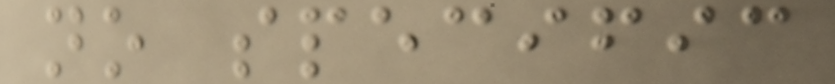no specific
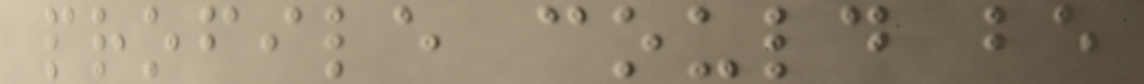profile could be
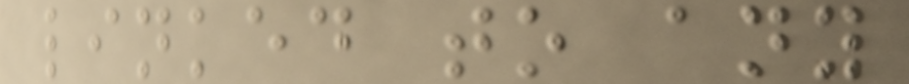linked to any
